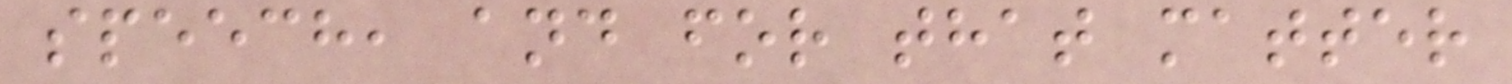speech, and for that matter
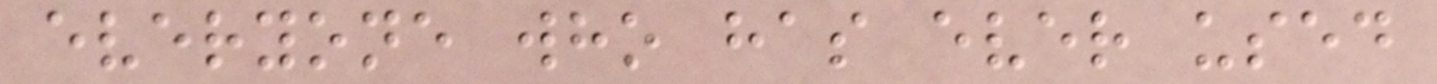everyone who has ever used
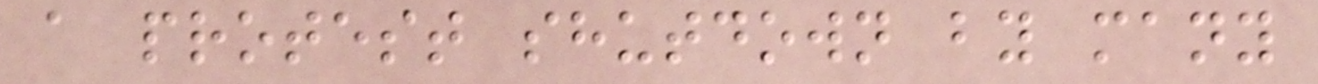a protest shutdown by many
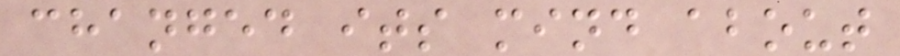changed its mind about
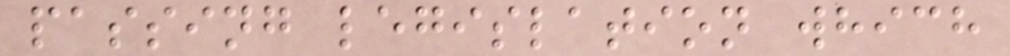passing legislation which
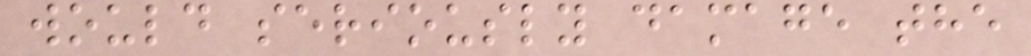would seriously damage the
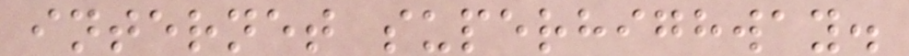internet superhighway.
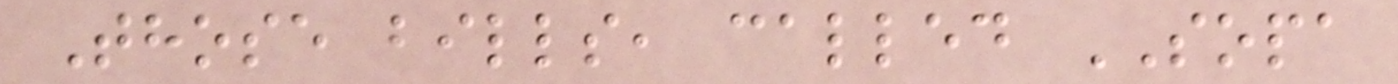Those bills, called SOPA
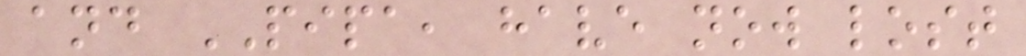and PIPA, have now lost
